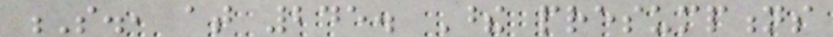S., at 245. These presumptions
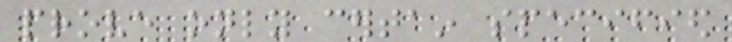prove only certain specified
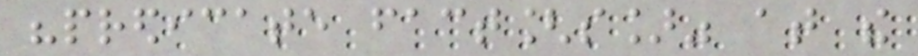"predicate fact[s]" at the
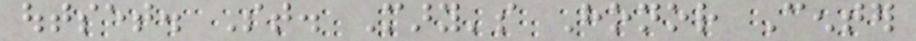outset. St. Mary's Honor Center
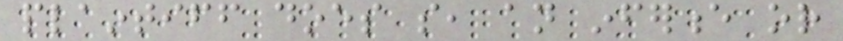plaintiff does so, an inference or
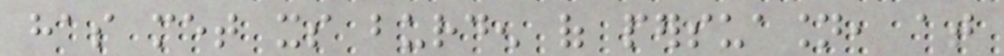has met its burden of persuasion, at
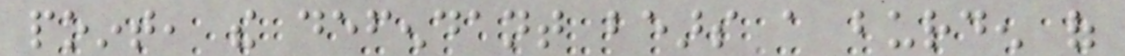point, the defendant bears a burden of
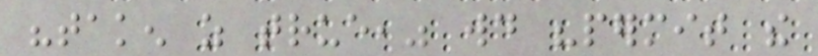"taken as true," would "permit the
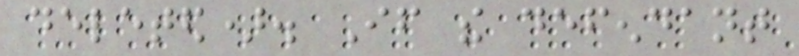deleted). If the defendant
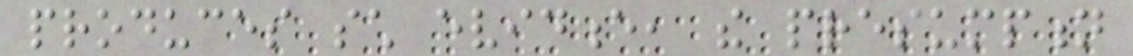produces such evidence, the presumption
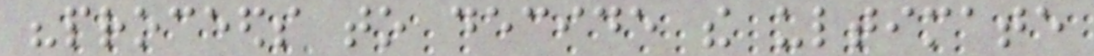"proceeds to decide the ultimate
